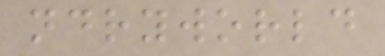ndryworld
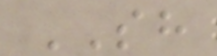SH
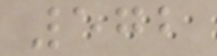572
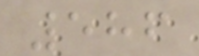586
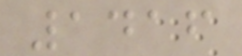1416
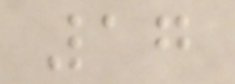17
